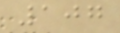107
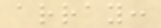array:
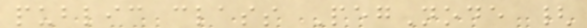public class PegNode {
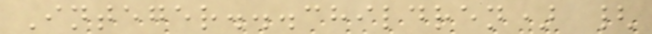Integer...children) {
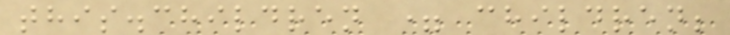this.children = children;
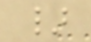}
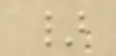}
